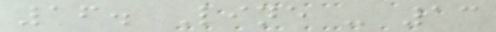16. Line - 13
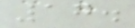17.
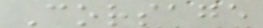Corsage
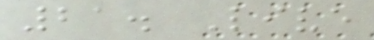21. Live
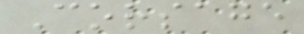Corsage
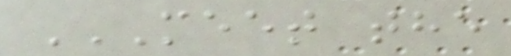MEET THE
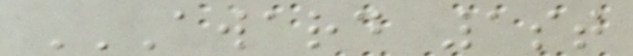AWARD 1ST
